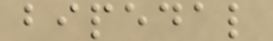bipedal
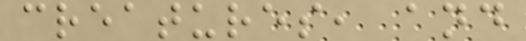creatures, and
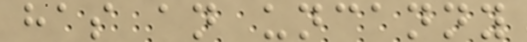has an uncanny
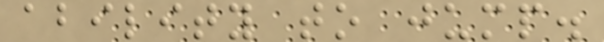ability to jump.
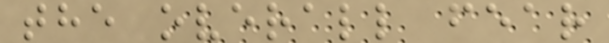the overall fear
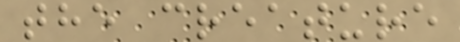the creature
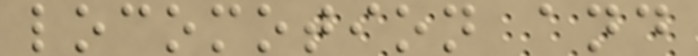locomotion and
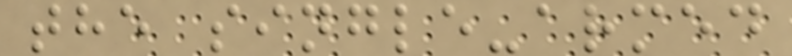the single-armed
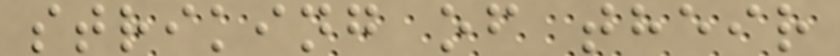striking of their
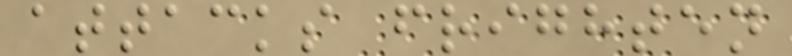attacks frighten
